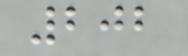202
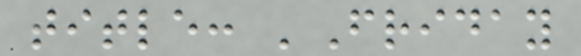title: 'Friday
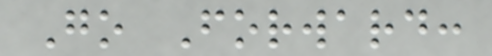Go Forward:
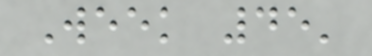Week 45'
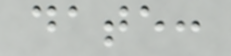date:
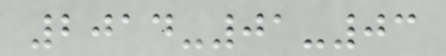2014-01-03
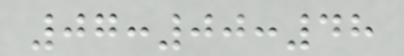07:00:48
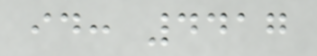id: 4417
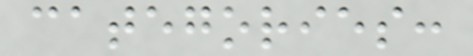categories:
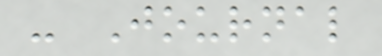- Journal
